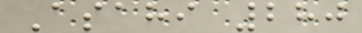Asahi 280
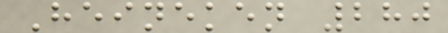Heineken 280
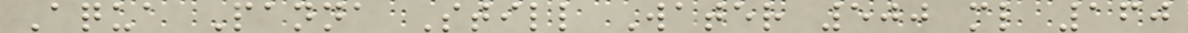Aqua Panna Still Water 500 ml 160
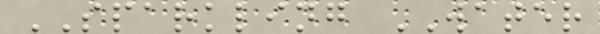SPARKLING WATER
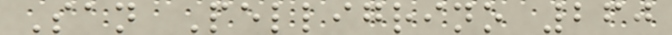San Pelligrino 260
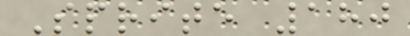Sprite 180
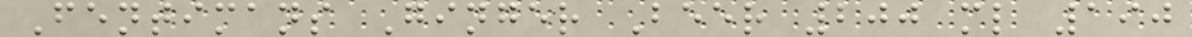Fentimans Ginger Beer 200 ml 190
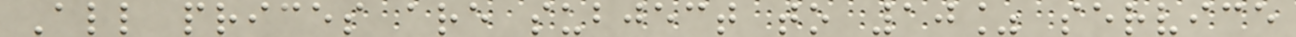All prices are subject to 10% service
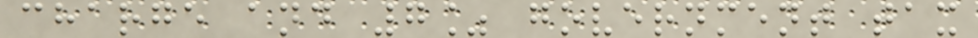charge and 7% government tax
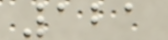121
